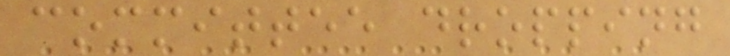committee dropping
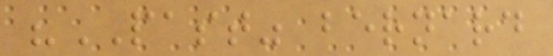"PAST" bernard
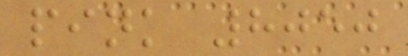pink 8050
